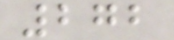272
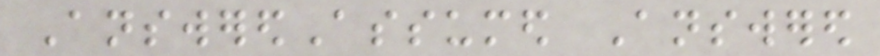AnsweredAssumed Answered
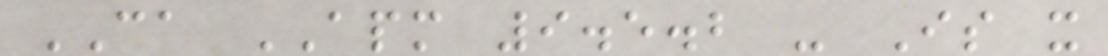CA APM 9.5.2 - Is it
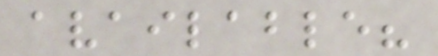available?
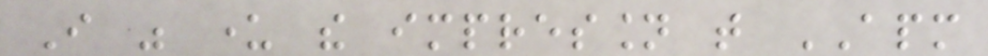I was under the impression that APM
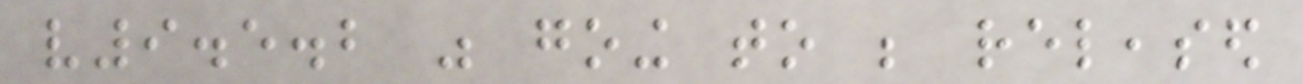v9.5.2 was going to be released
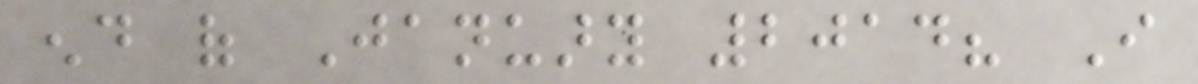end of January 2014? I
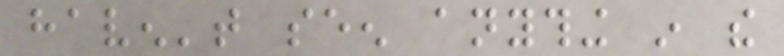haven't seen anything in the
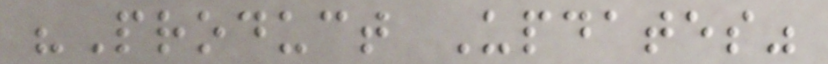"Product Updates"
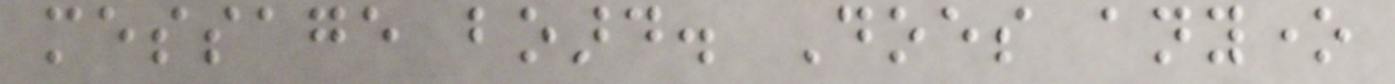message board. Does anyone
